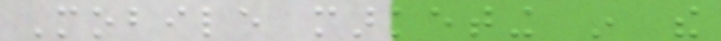Mobile marketing in the
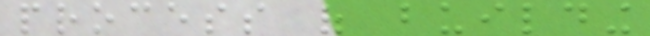process of building
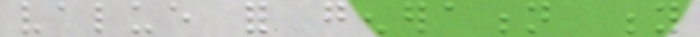value for generation y
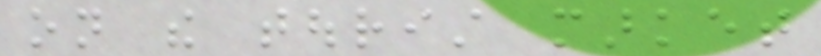on the tourist market
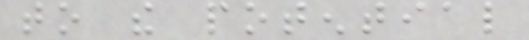to the potential
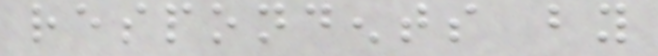respondents by
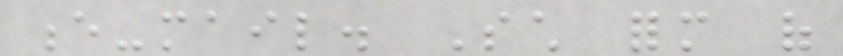e-mail. Such form of
